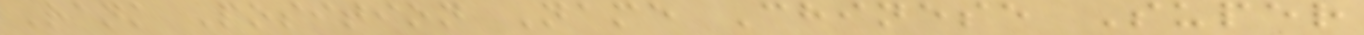Rank Position Name Chinese Super
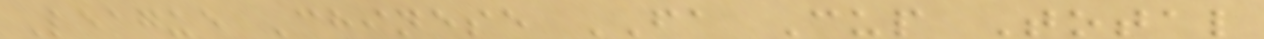League Chinese FA Cup Total
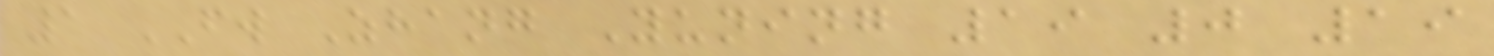1 FW Zhang Yuning 19 0 19
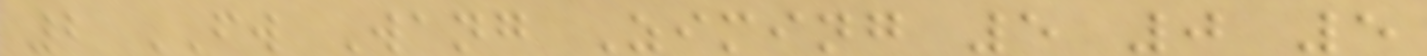2 FW Wang Ziming 5 0 5
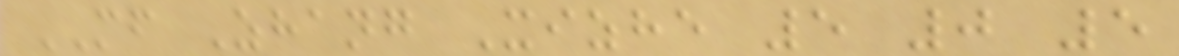MF Zhang Xizhe 5 0 5
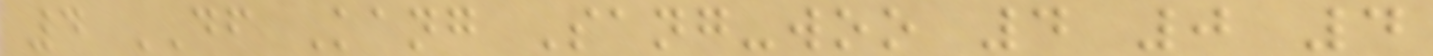4 DF Kang Sang-woo 4 0 4
